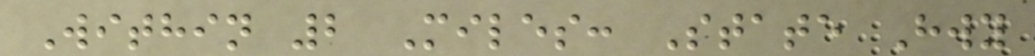Within 2 Miles: State Hwy
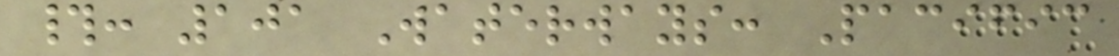#: 101 Waterways: Pacific
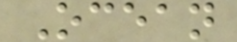Ocean
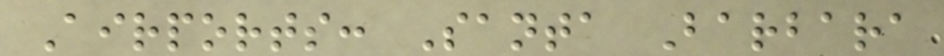Airports: Santa Barbara
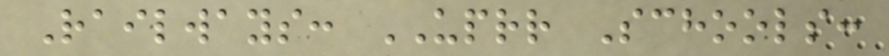Railways: UPRR Schools:
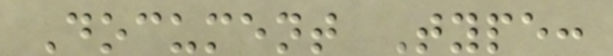Document Type:
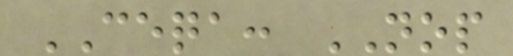CEQA: NOP
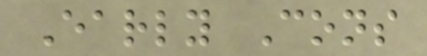Early Cons
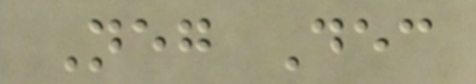Neg Dec
